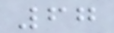67
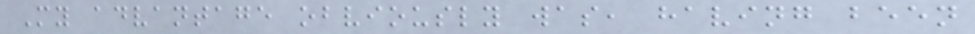My advantage obviously was, having been
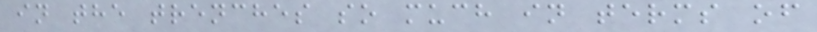in the trenches so much in terms of
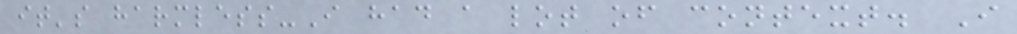it's harmless-I had a lot of context. I
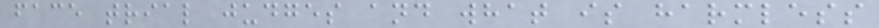face trial judges and what is harmless
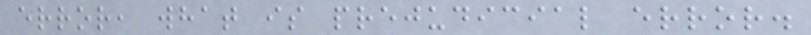error, what is prejudicial error.
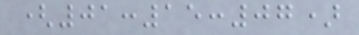(01:15:07)
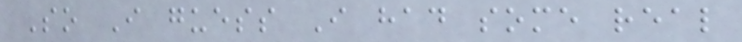So I guess I had some real
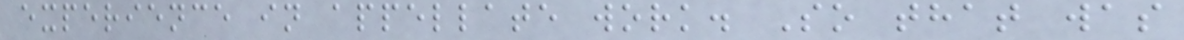experience in appellate work. So that was
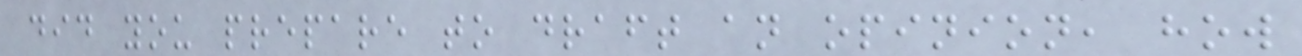did you prepare to draft an opinion, how
